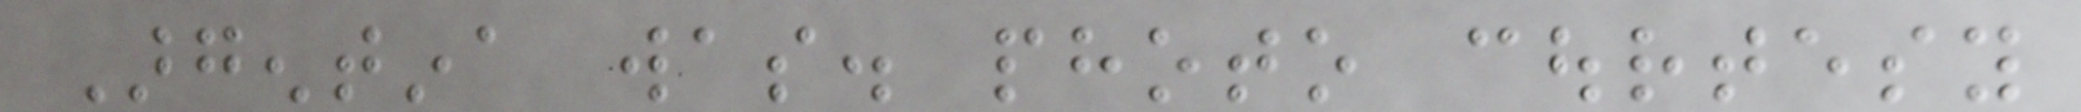Argentina was. photo courtesy
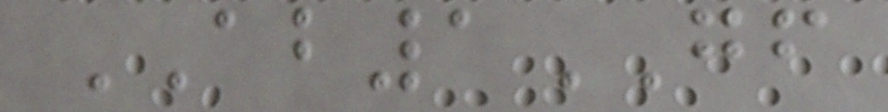AB1GF
